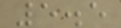5.5
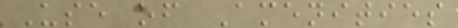Use of Amenities
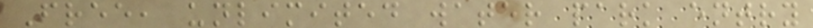Free, unlimited water park entry
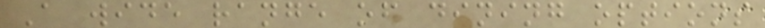A wide range of dining options
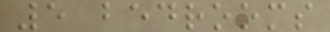5 bedrooms
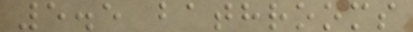5.5 bathrooms
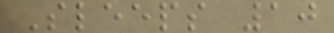Sleeps 10
